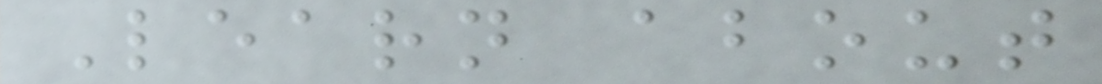Learn about
